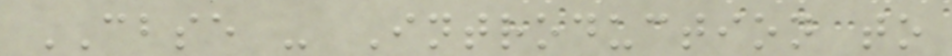CBSE - Introduction to
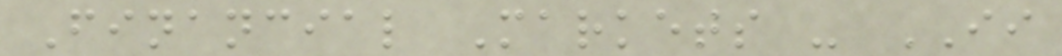Financial Markets - II
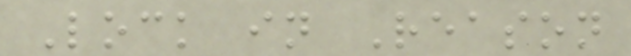Lock in Reason
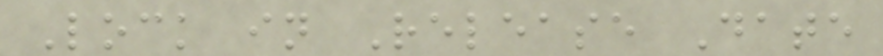Lock in Release Date
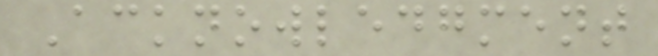Acknowledgment
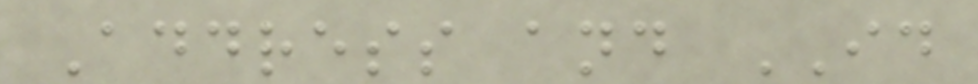Address and ID
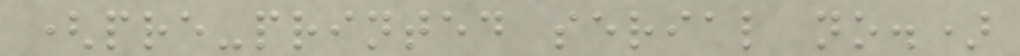(pre-printed serial no.)
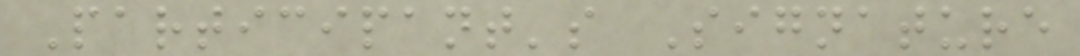Participant's Signature
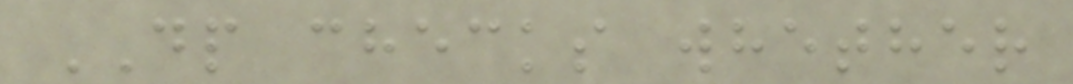DP checks whether
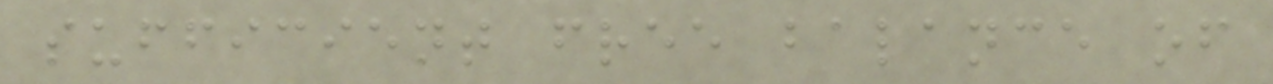sufficient free balance of
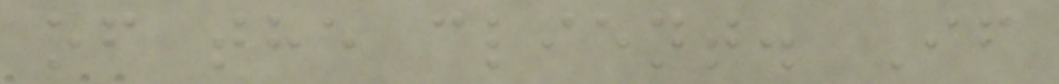of the client. If
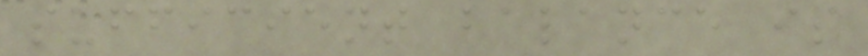sufficient balance is
